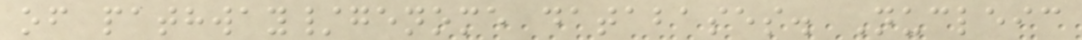of pathway/genome databases. Nucleic
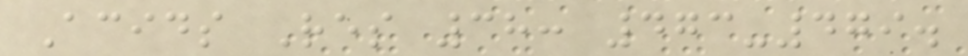Acids Res 38: 473-479.
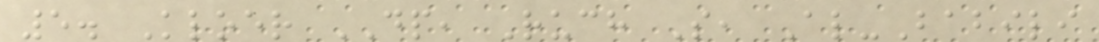5. Kloer DP, Ruch S, Al-Babili
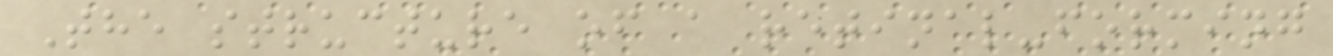The structure of a retinal-forming
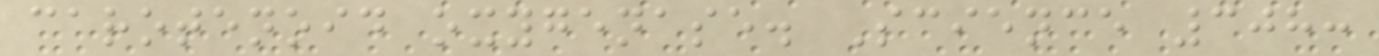carotenoid oxygenase. Science 308:
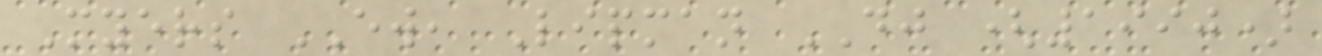Myers EW, Lipman DJ (1990)
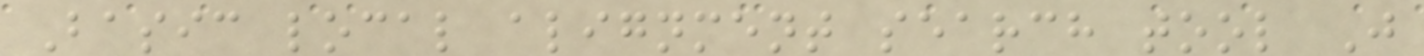Basic local alignment search tool J
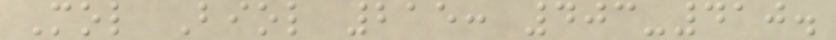Mol Biol 215: 403-410.
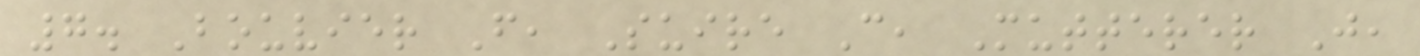7. Bouvier F, Suire C, Mutterer J,
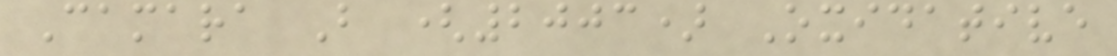Camara B (2003) Oxidative
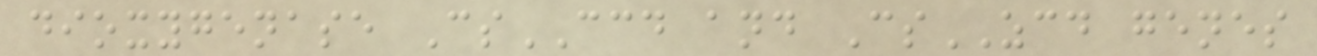dioxygenase CsCCD and CsZCD genes
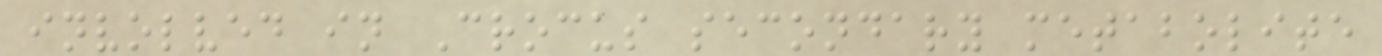involved in Crocus secondary metabolite
